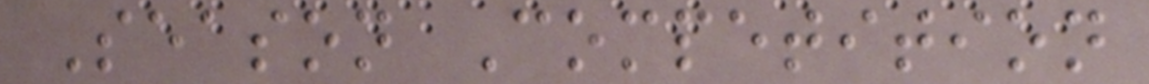Season Competition
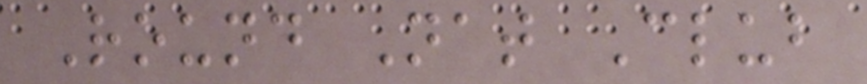Round Nat Club
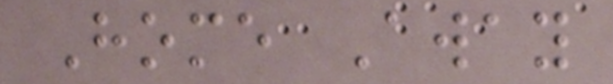Home Away
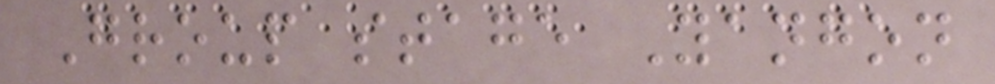Group stage Yangon
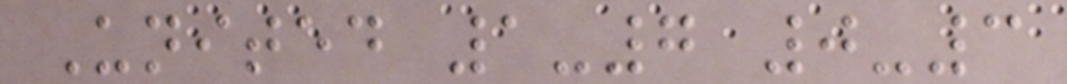United 1-7 0-3
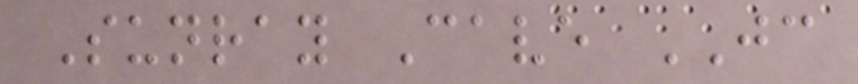Sunray Cave JC
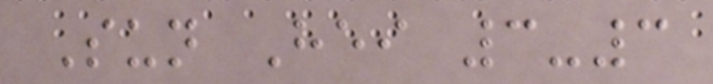Sun Hei 3-3
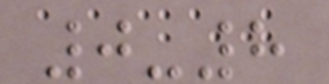0-8
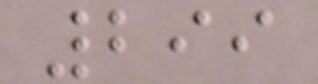299
